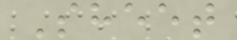Sheet
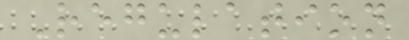Regulation
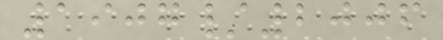1907/2006
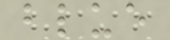blue
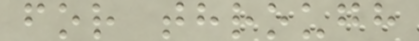for through
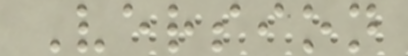Version
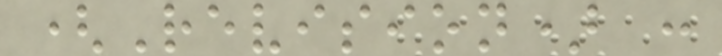(Revision) :
